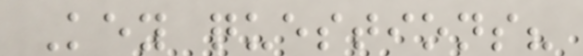Key questions?
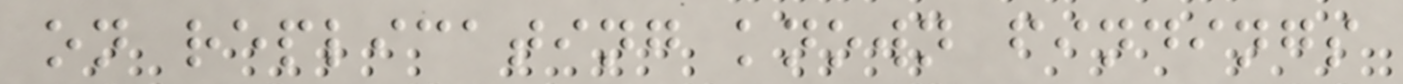on replicating known findings
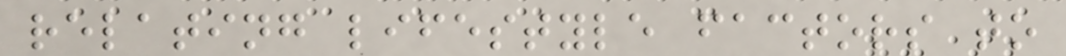relating lifestyle factors to
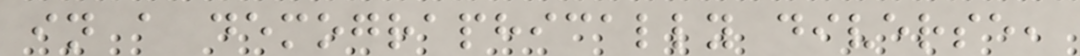in a demographically diverse,
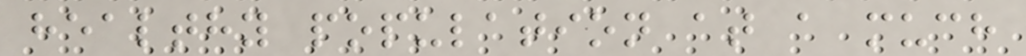healthy population at a much
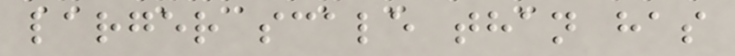larger scale than has
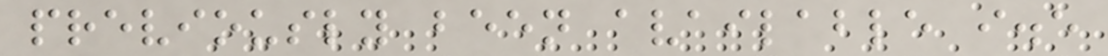previously been available i.e
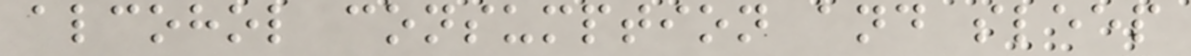alcohol consumption and sleep
